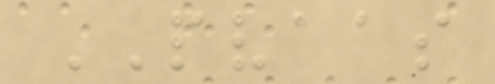PVAAS
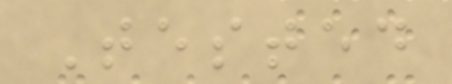Tested
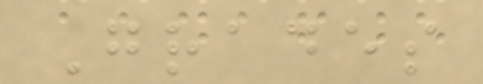Grades
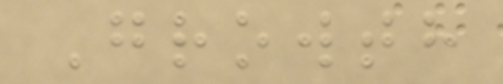Growth
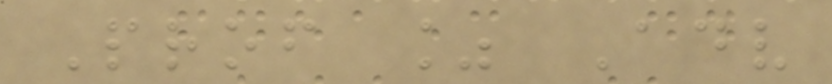Prof % Adv
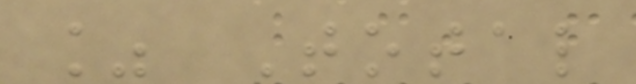% Total
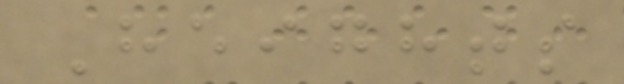Heights
